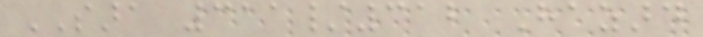SARA 311/312 Hazard
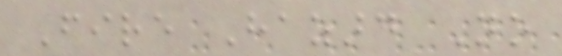Fire Hazard No
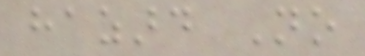hazard No
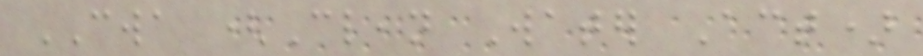CWA (Clean Water Act)
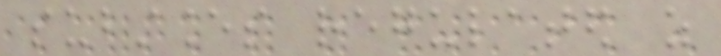substances regulated as
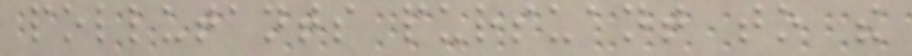pollutants pursuant to the
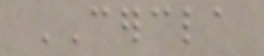CERCLA
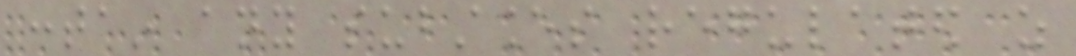contain any substances regulated as
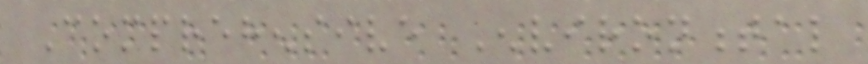Comprehensive Environmental
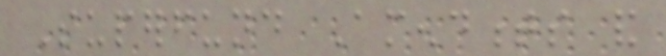Superfund Amendments and
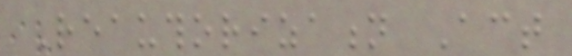Reauthorization Act
